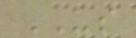US
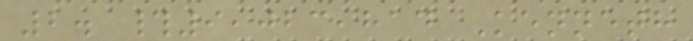2. #9,023,814 Kenneth
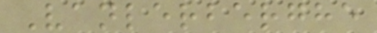Vanlerberghe
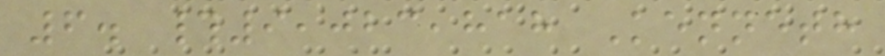6. #9,023,818 Kenneth
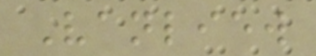Vanliew
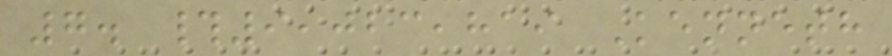7. #9,023,819 Kenneth
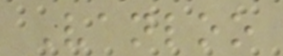Vanloo
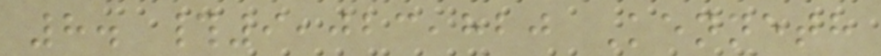8. #9,023,820 Kenneth
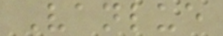Vanlue
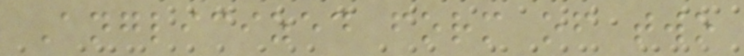Anglicized form of two
